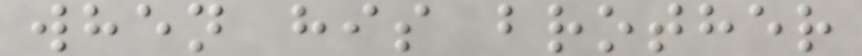when his brother
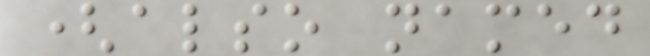(also named
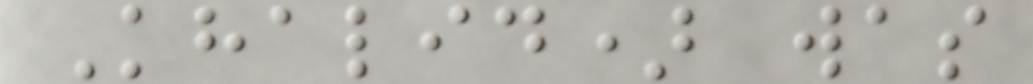Khalid) was
